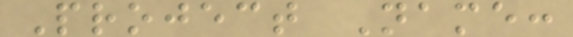Project Name:
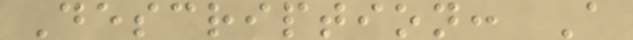Description: A
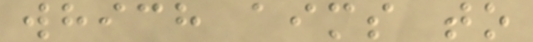which aims to
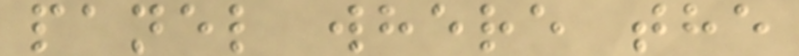panel where the
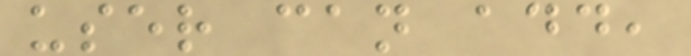user can add,
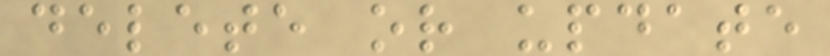delete or update
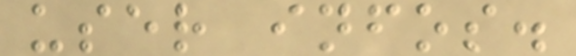user infos.
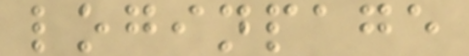loginpage
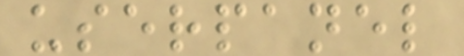userpanel
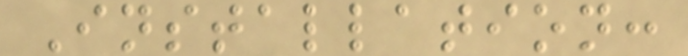Installation:
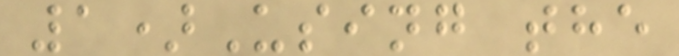1)Using the
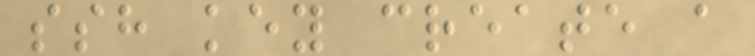ssh key create a
